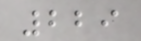229
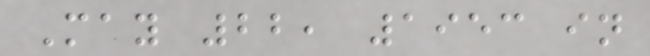May 22, 1953 in
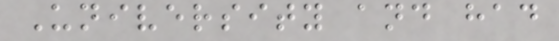University and had
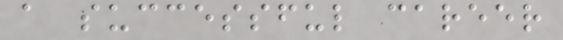a successful career
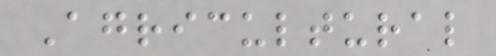Agricultural
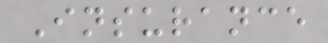Insurance
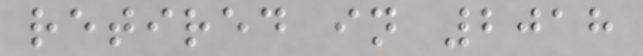retired in 2018
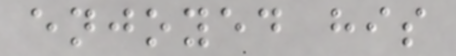enjoyed his
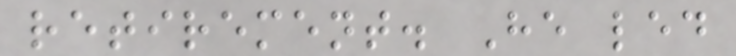retirement. He led
